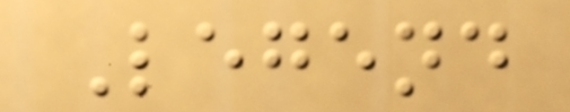Legend
